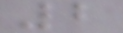2
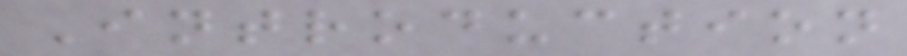Introduction
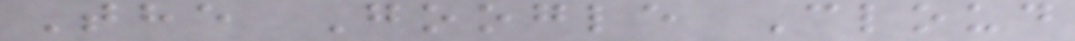The Google Cloud
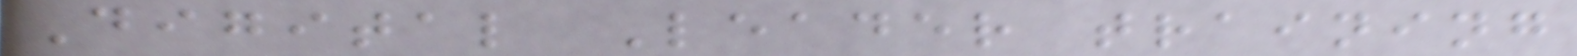Digital Leader training
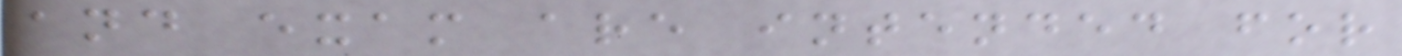and exam are intended for
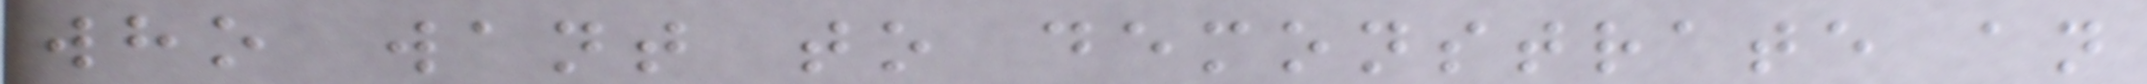who want to demonstrate an
